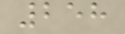258
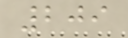209
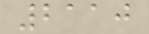2110
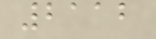2112
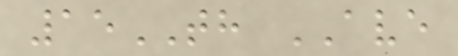15TH AVE
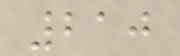210
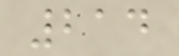214
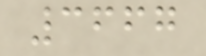3667
